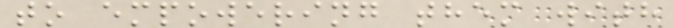to empowering them with
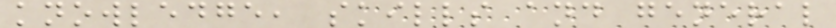knowledge, skills and general
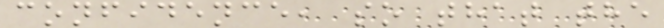confidence, so that the
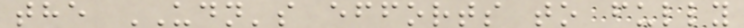the UDN's efforts to fully
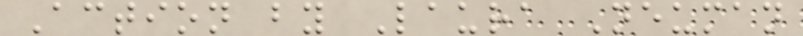Action by Laura Neuman
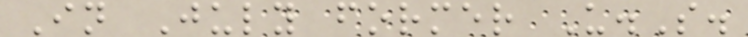In July former U.S.
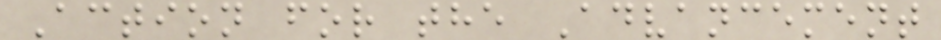Action for the Advancement
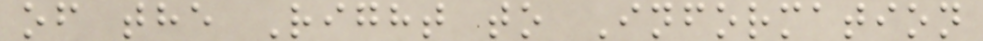of the Right to Information
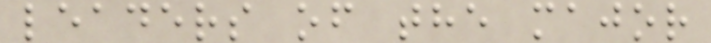leaders of the major
